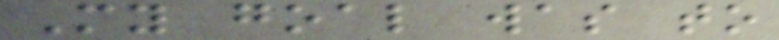My goal was to
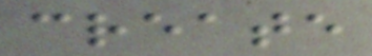create
